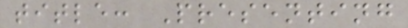title: Presenting
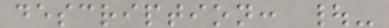description: |-
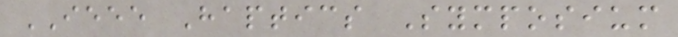IEEE Haptics Symposium
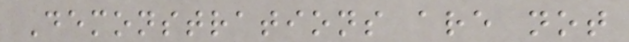Demonstrations are not
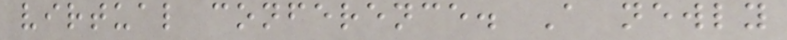virtual conference. A newly
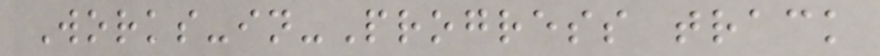Works-in-Progress track
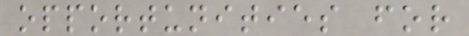opportunities for
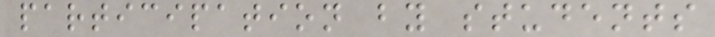participation by students
